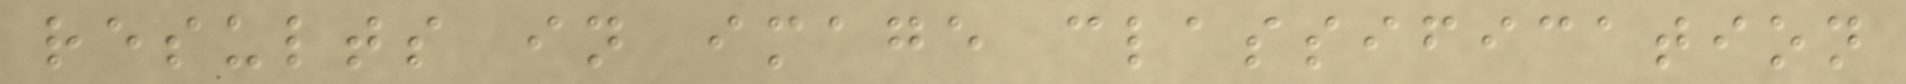results in image classification
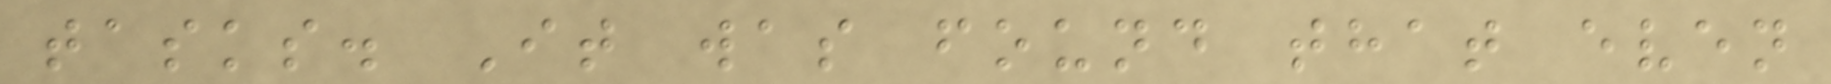tasks. It was found that even
